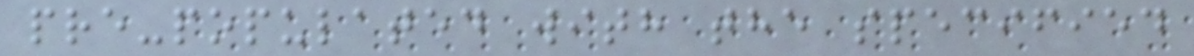pre-populated with the specified
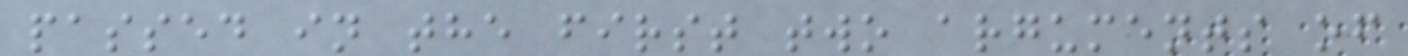passed in the first two arguments of
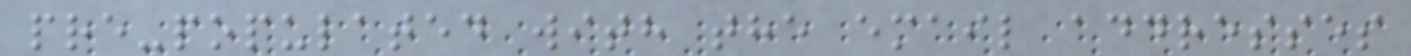pre-populated with the email addresses
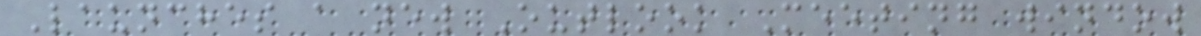Launches a new Outlook Meeting window
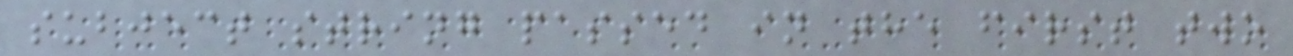subject string passed in the first two
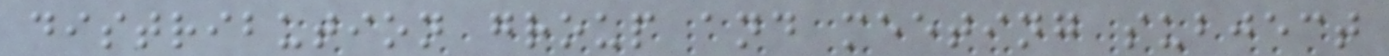distribution group and meeting subject
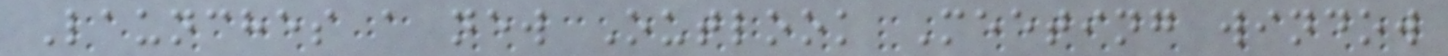Launches a new Outlook Meeting window
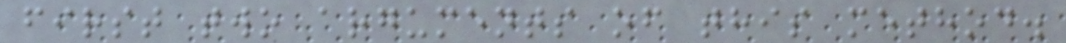first two arguments of this method.
